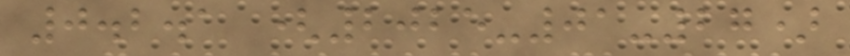0.2.1 (2025-01-27)
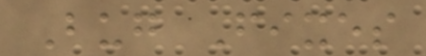Bug Fixes
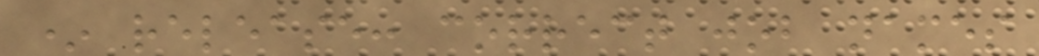* release: correct job names
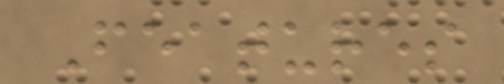Features
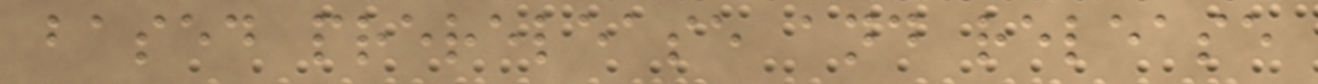based prerelease and release
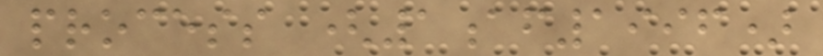process (1af1996)
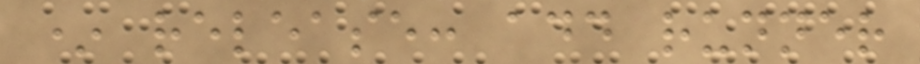* release: add runner
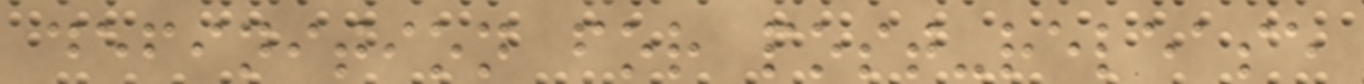definition for post-release
